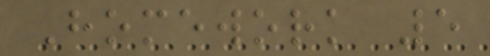Homework 5
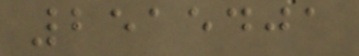2515401
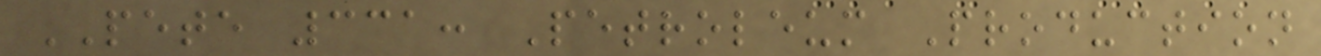PETE 331: Petroleum Production
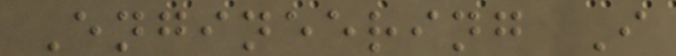Engineering I
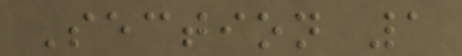Section 1
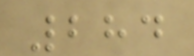284
